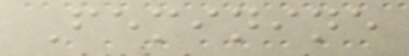Feminine
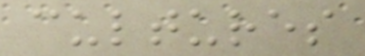cultures
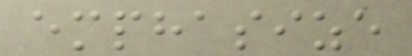emphasize
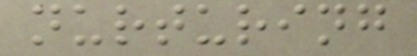nurturing
